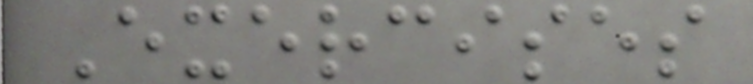Exercises
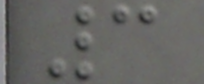3
